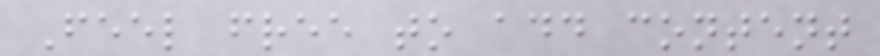Feel free to add content
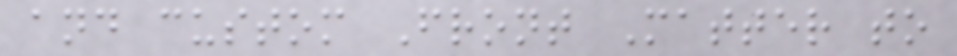and custom Front Matter to
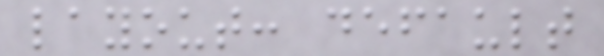layout: default
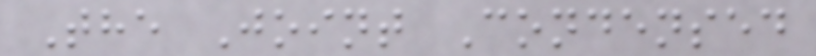The Joint Condensed
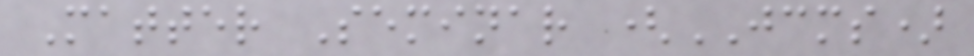Matter Seminar (JCMS)
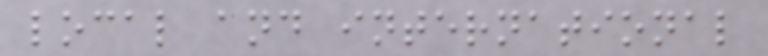local and international
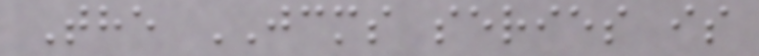The JCMS series is
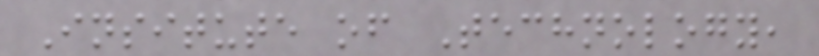Insitute of Technology,
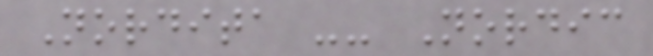Nordita -- Nordic
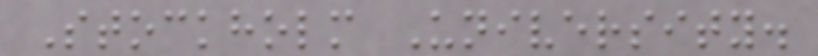Stockholm University.
